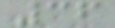36
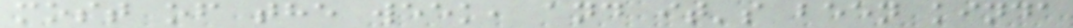most of the week, and it's been kinda
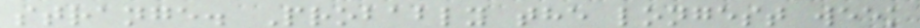strange. Probably the longest week
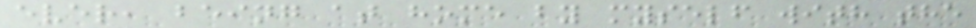ever, being at home by myself with the
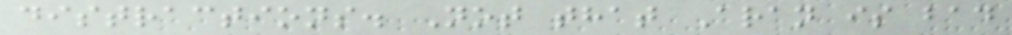distractions. Not that Aran is bad
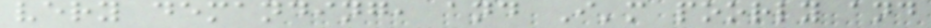very demanding, and I'm poorly and
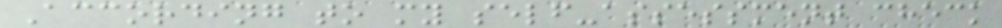According to my self-assessment check
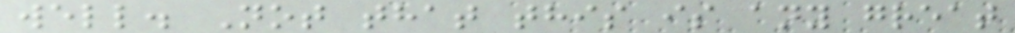well. Not that this is any great
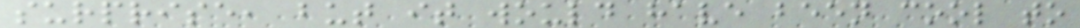surprise, but it would have been cool to
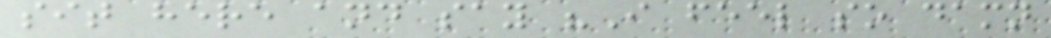sit here and say "I feel so damn
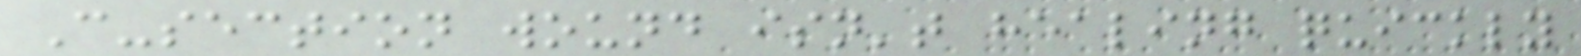C-section wound isn't healing quickly
